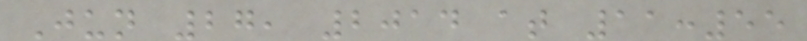Jun 27, 2014 at 11:55
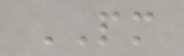PM
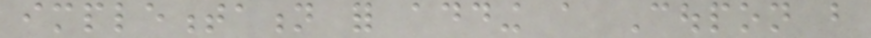implementation for adding a Coupon but
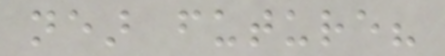near future?
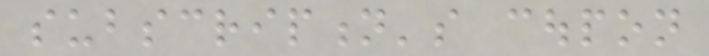subscription's coupon
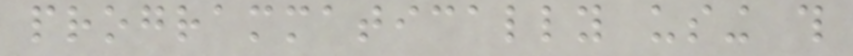programmatically using this
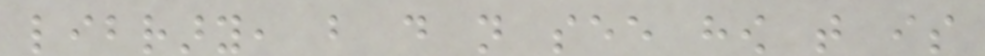library, but do not see how that is
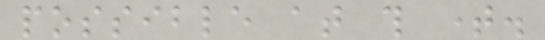possible at this time.
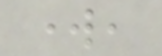work,
